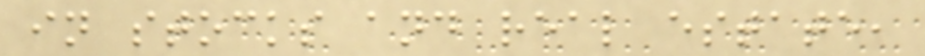in stocks and real estate,
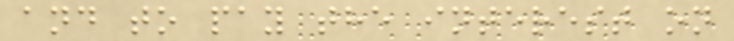and to pay the interest on
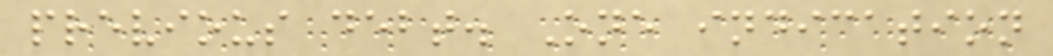previous debt. One indication
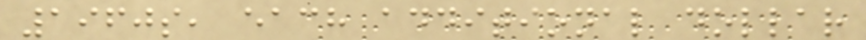1960s, each additional dollar
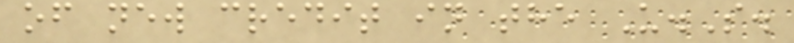of new credit in the U.S.
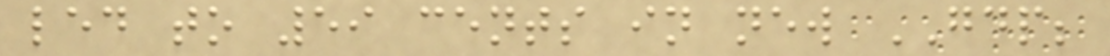led to 59 cents in new GDP;
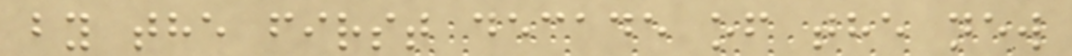by the first decade of the new
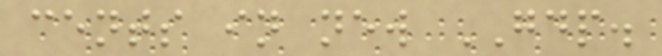cents in new GDP.
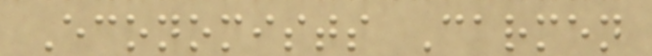Economists Carmen
